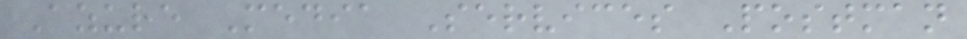Azure Media Services Postman
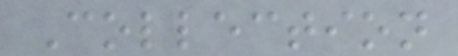Collection
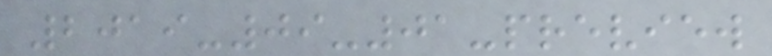2019-09-01-preview
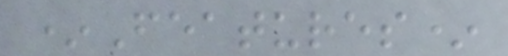*Features*
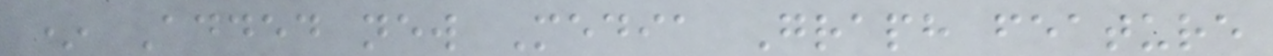* Added new Media Graph feature
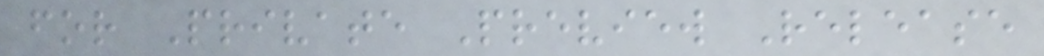for Private Preview Release
